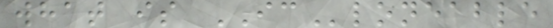what is ICloneable
